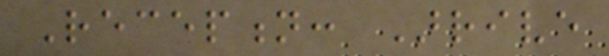Reception: Arrive
